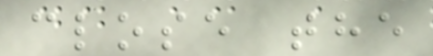close the
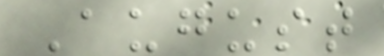August
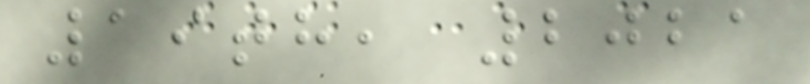19th, 2021
